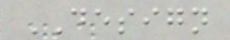DESIGN
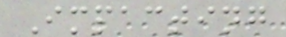Impacting
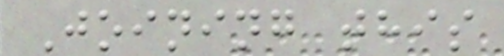Joining this
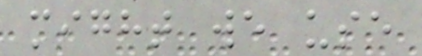might we use
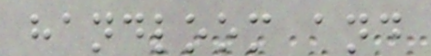handloom and
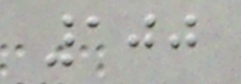100
